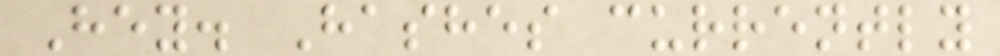Hey. Hashes currently
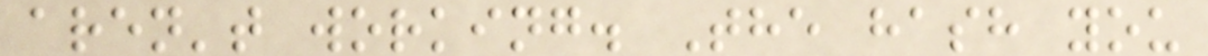aren't working. The hash you
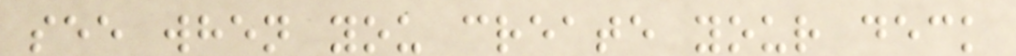see when you create your deck
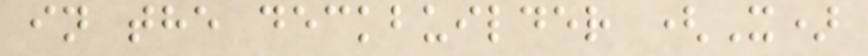in the deckbuilder (X)
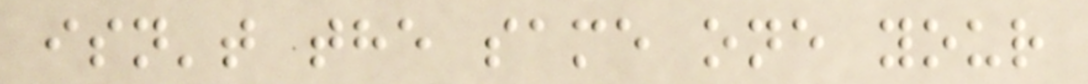isn't the same one your
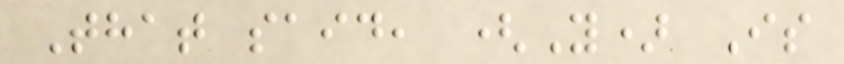That said, (Y) Is
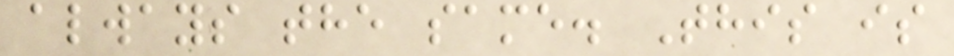always the same. This is
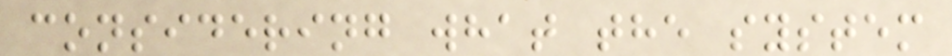considering what the system
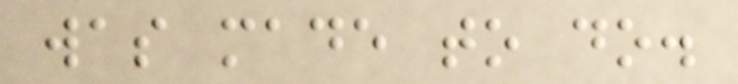was made to do.
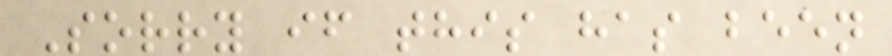Sorry if this has been
